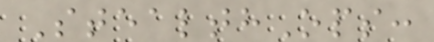StealthOps:
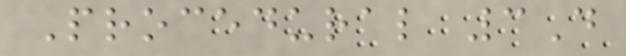Procedural 3D
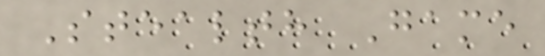Stealth Game
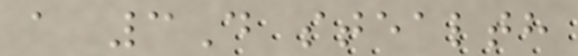a 3D stealth
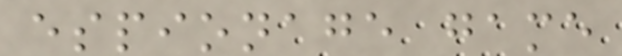espionage game
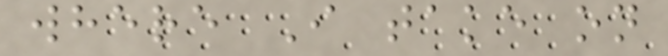where I take on
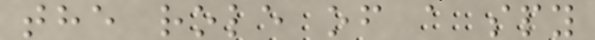the role of a spy
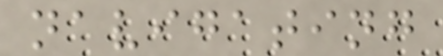navigating
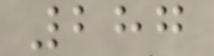287
